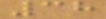38
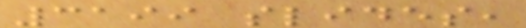3199 slides,
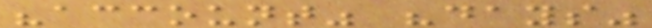"account" "days"
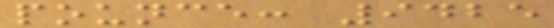pounce: 9425
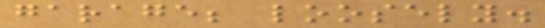garage; loosely.
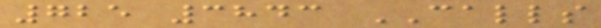725 3843 CALLS
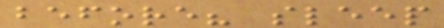before? sleep
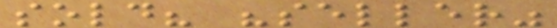sold? "seller"
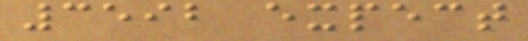3592 expect
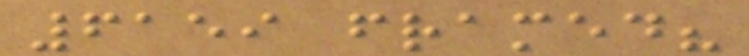6159 framed?
